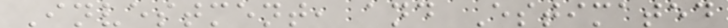Investment, and Estimated
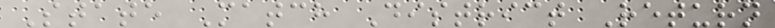State Match District Return
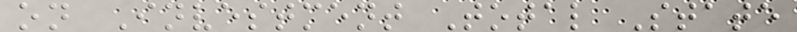on Investment Total State
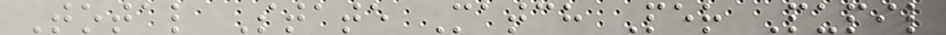Total State Match Per Pupil
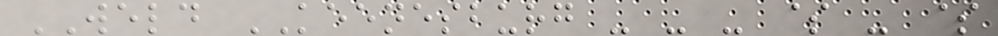WELD KEENESBURG - - - $ - $
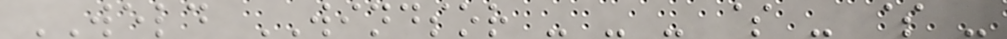WELD WINDSOR - - - $ - $ -
